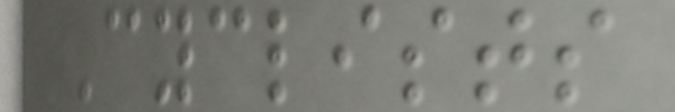Cyclists
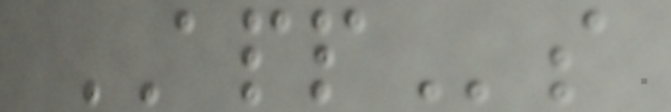APPs
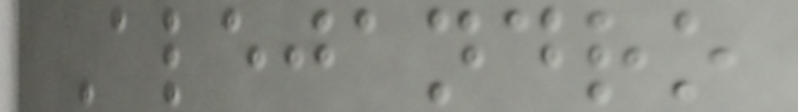Alejandro
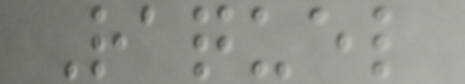Raquel
